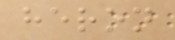heron
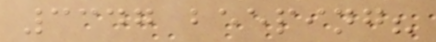3347 beeping?
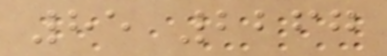85 2267
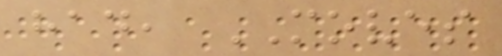had, MOVES
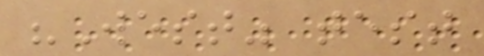"West" test
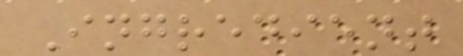Ingredient
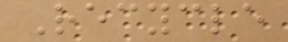Recycle
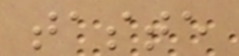taste
